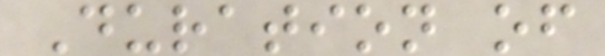Duration of
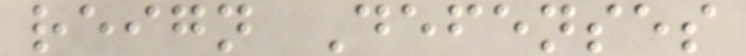reign Defenses
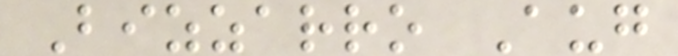Bizzarro Aug
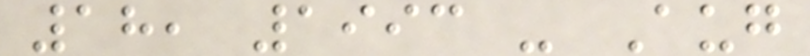18, 1993 - Aug
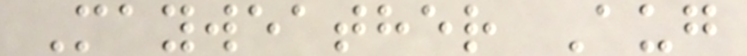Mayweather Aug
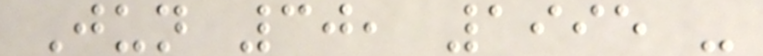Jun 30, 1995 -
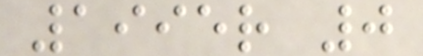1995r 0
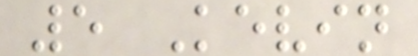5 Kevin
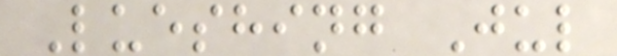Lueshing Jul
